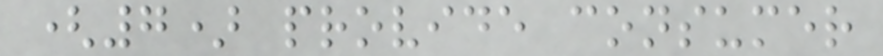(7) provide consumer
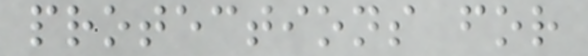protections for
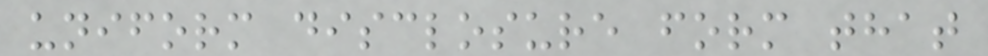uniform disclosure form that
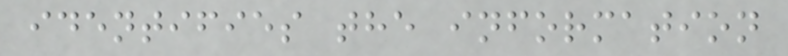identifies the information
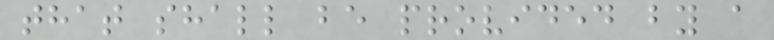that shall be provided by a
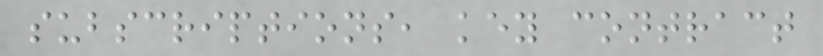subscriptions, key contract
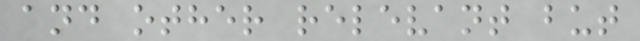and other relevant but
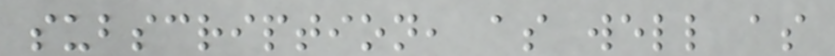subscription, as well as
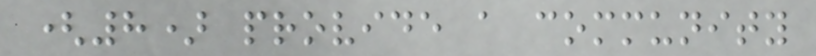(8) provide a community
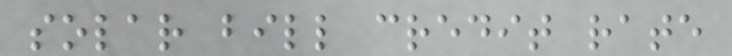solar bill credit rate
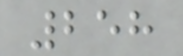258
